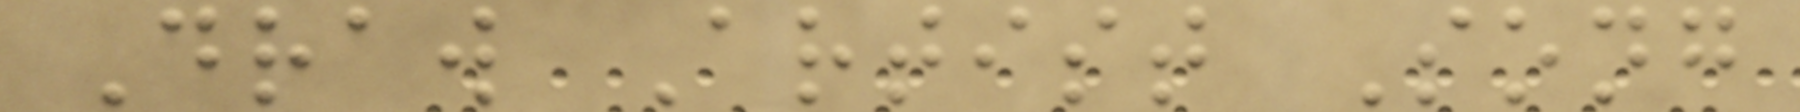Draw Artist Song
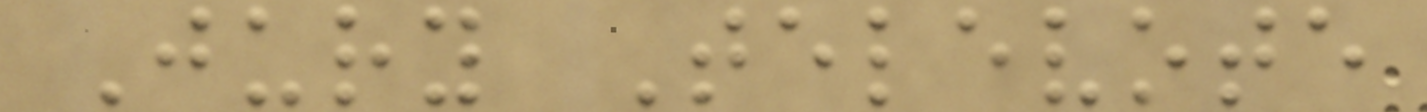Jury Televote
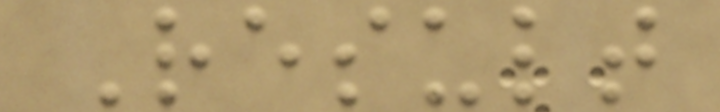Result
